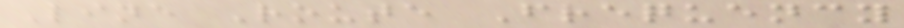Line Route Frequency
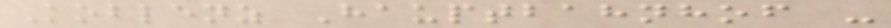Koblenz Hauptbahnhof -
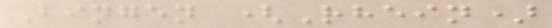Bingen (Rhein)
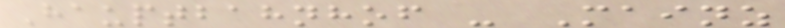Hauptbahnhof - Mainz
